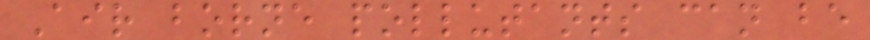Air borne pollutants can be
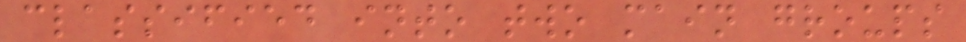classified into two main groups
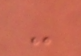-
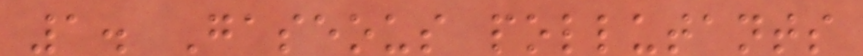1. Gaseous pollutants
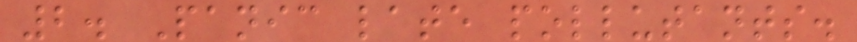2. Panic late pollutants.
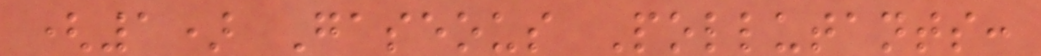(1) Gaseous Pollutants:
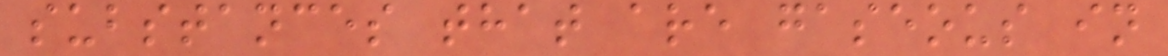substances that are gaseous in
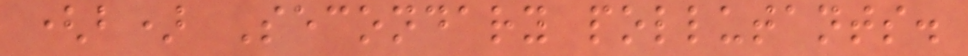(b) Secondary pollutants.
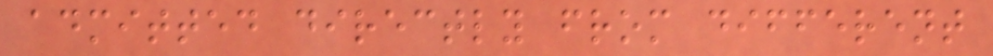admitted directly from different
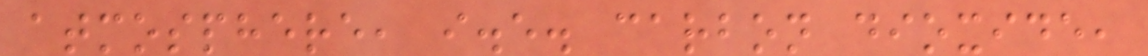atmosphere, i.e. carbon dioxide,
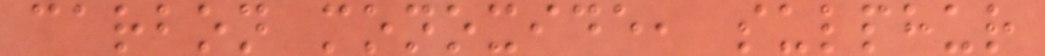carbon monoxide, sulphur
